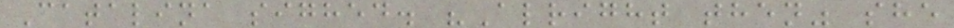Catalina sighed. "Alright then" she
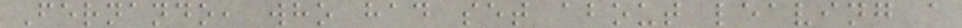Fernando, who had set about leaving a
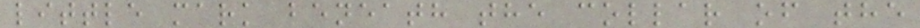little mark beneath the collar of the
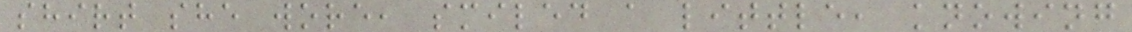shirt she wore, smiled a little, knowing
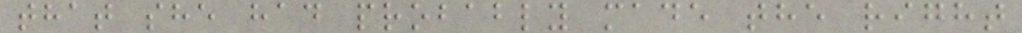that she had probably made the right
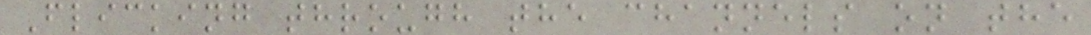Flicking through the channels on the
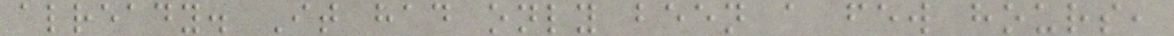already. It had only been a few hours,
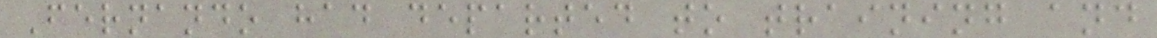Fernando had departed to training and
